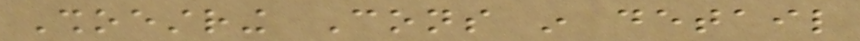Shoestring Cons in detail
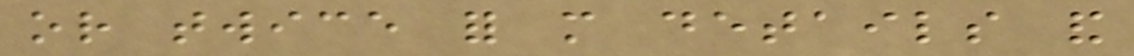or twice for more details and
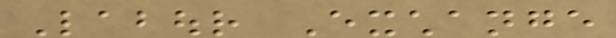Labour Exchange
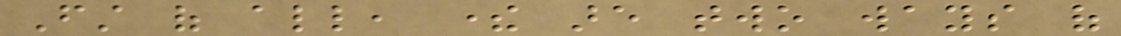First of all, there are two ways of
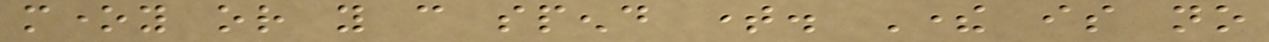money or you can spend time. There is no
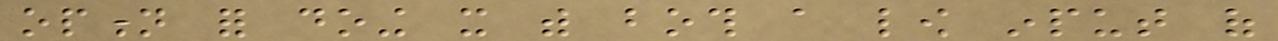option for doing it with both a low input of
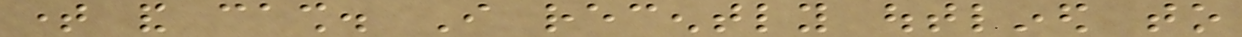time and cash. I recently outlined to
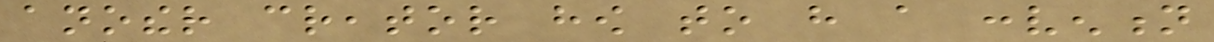another creator how to have a convention
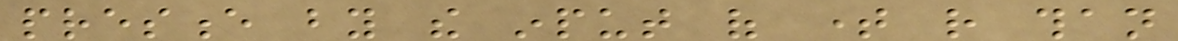presence by the input of time rather than
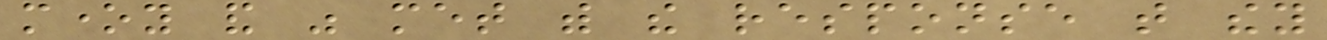money and was met with the response that they
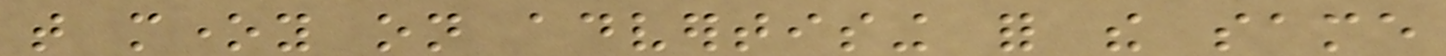that money on advertising for the same
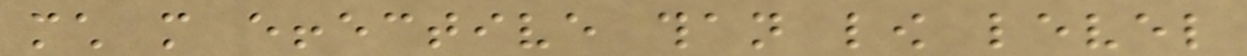much more effective than low level
